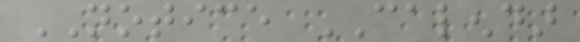NOTICE CALENDAR
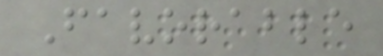Favorable
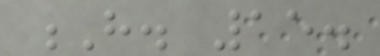H. 15.
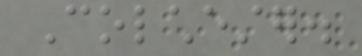Colchester.
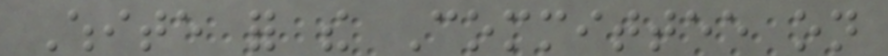White for the Committee on
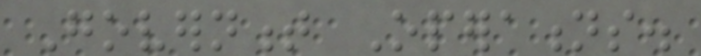Government Operations.
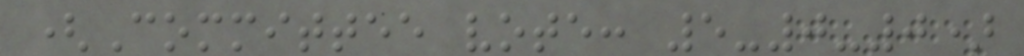(Committee vote: 5-0-0)
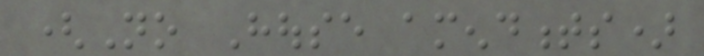(No House amendments)
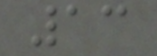13
